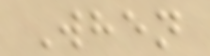When
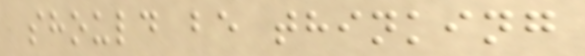should be thinking
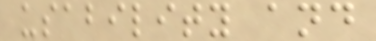usability and
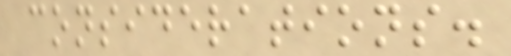considerations.
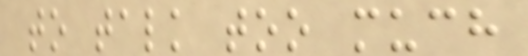to talk too much
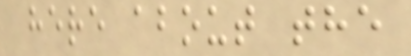here about the
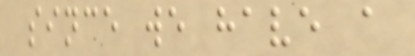since we have a
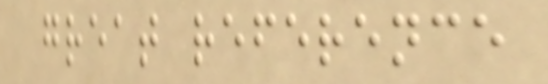great reference
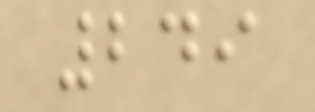249
